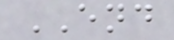END
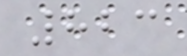823
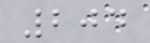204
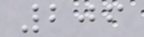206
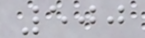500
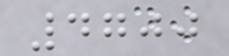4700
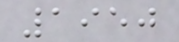1950
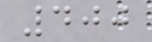400
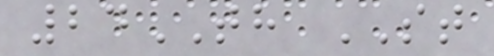24TH ST
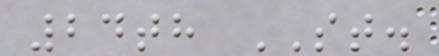24th ST.
